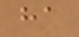ha
